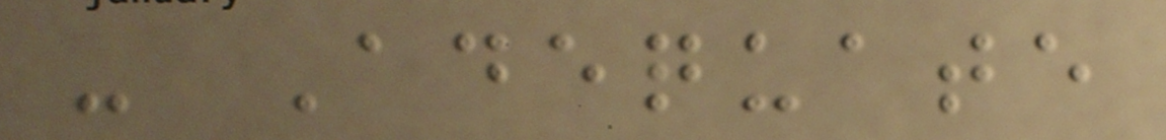- Adequate
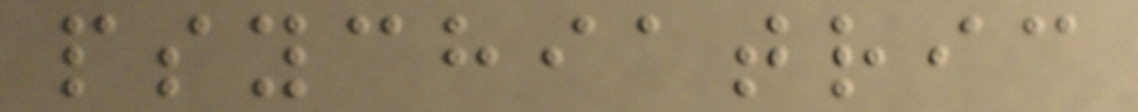psychiatric
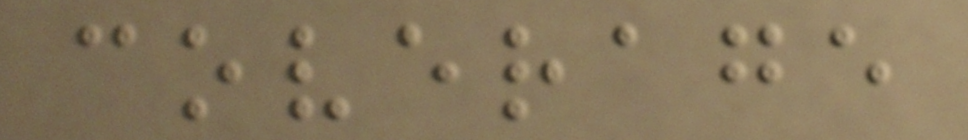coverage
